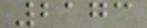2173
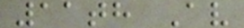11th Av
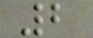2
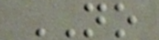NO
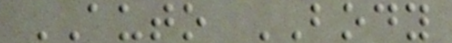AUTO BODY
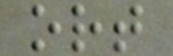ort
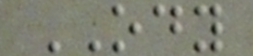ODY
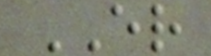ER
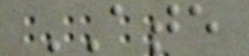ATE
